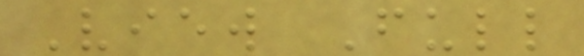View Full
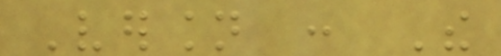Version : The
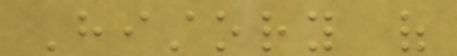History of
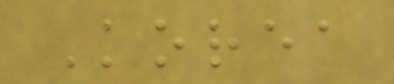Korea
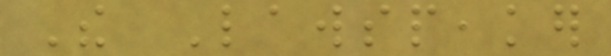The Lawspeaker
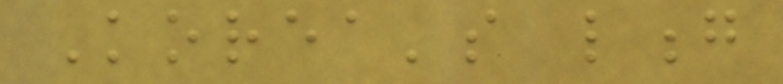Korea's long
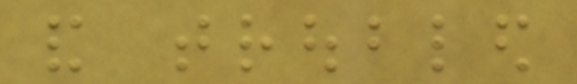and troubled
